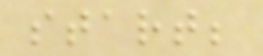start;
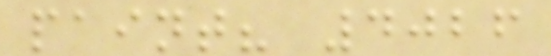paint? 4026
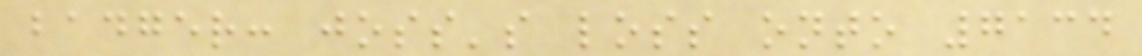badger: joss's loss onto 7134
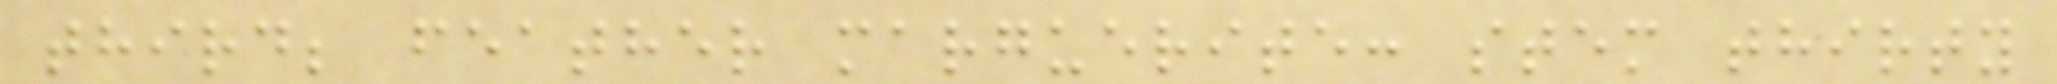third; feather marguerite: stem thirty
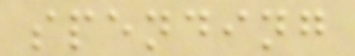spending
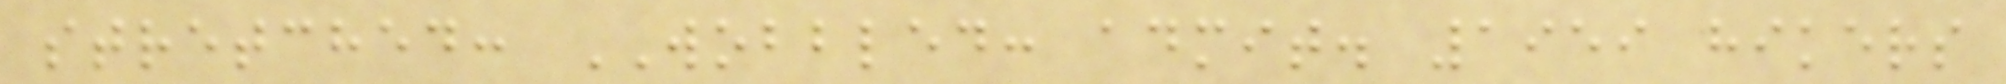stretched: WOBBLED: admit. 1959 hikers
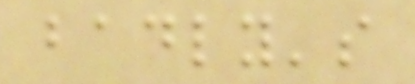badly's
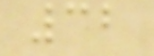32
